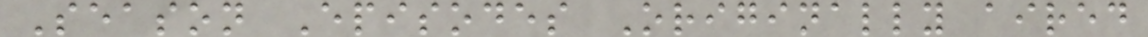Season Episodes Originally aired
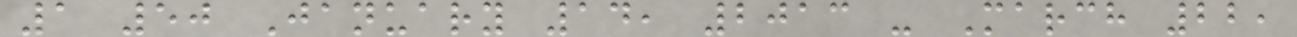1 50 January 14, 2013 - March 22,
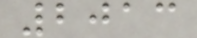2013
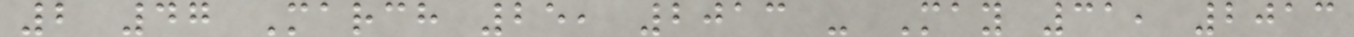2 47 March 25, 2013 - May 31, 2013
